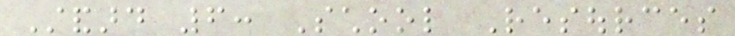Standard 6: School Resources
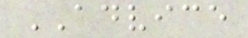ADVICE
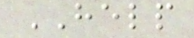HELP
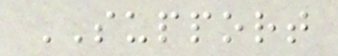SUPPORT
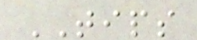TIPS
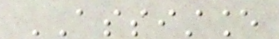ASSISTANCE
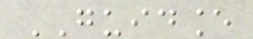GUIDANCE
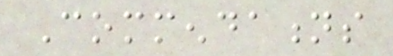Commendations
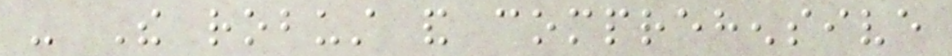- The robust and comprehensive
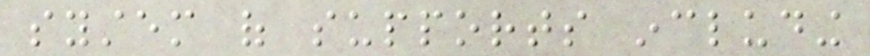system of supports including
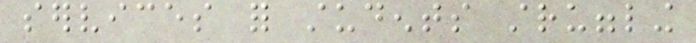services for students struggling
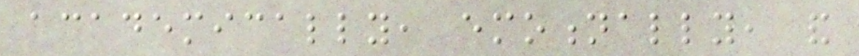academically, emotionally, and
